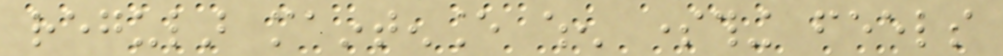regular maintenance when something feels
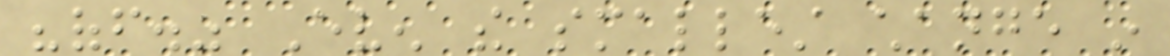"off." Even the smallest change in
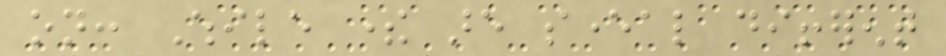on: While there are several different
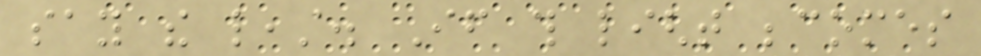say the least. If this light becomes
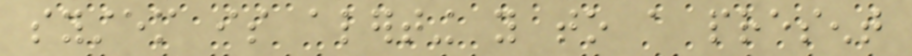system is alerting you to a present
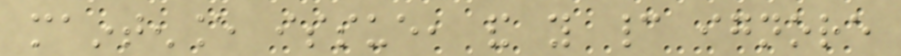maintenance issue, and you cannot ignore
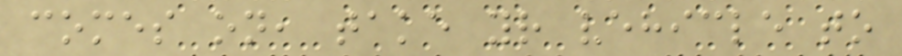comes on, take your vehicle to
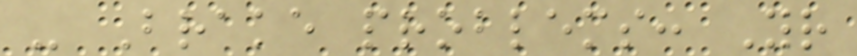- Brake problems: Your
